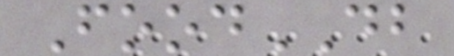FoodDB
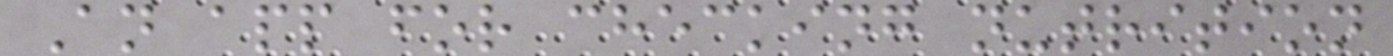An app for checking nutrition
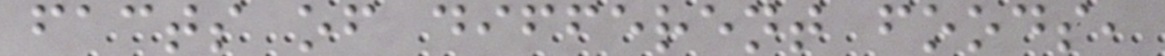facts of different foods,
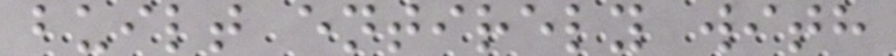built entirely with
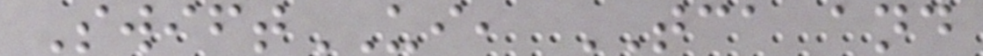SwiftUI, TCA and
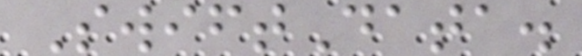SwiftData.
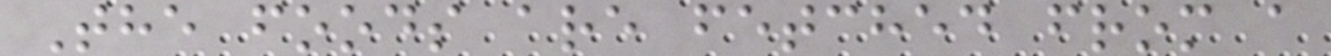The foods are fetched from a
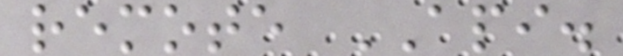remote API.
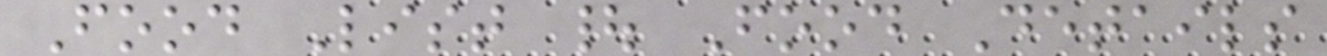Food List | Food Details
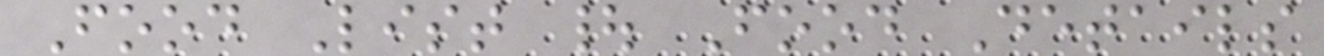Food List | Food Details
